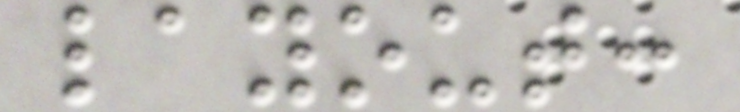layout:
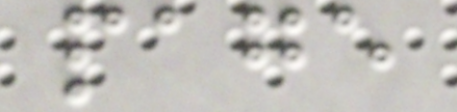page
